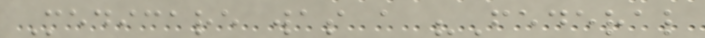Medicare was a "Federal
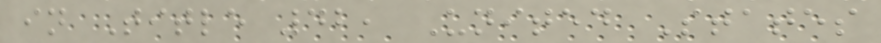in Title 42, United States
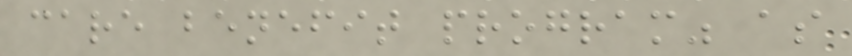care benefit program" as
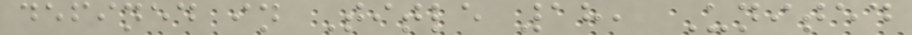defined in Title 18, United
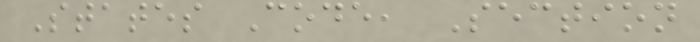States Code, Section
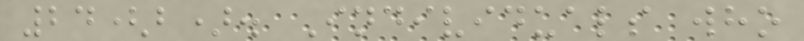24(b). Individuals who
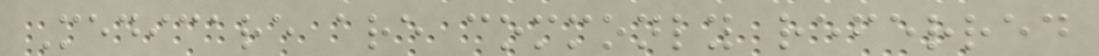Medicare are commonly referred
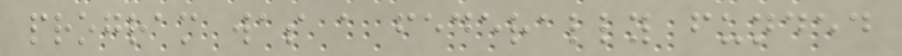program was a federally funded
